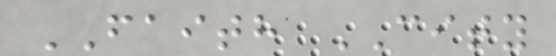FAITH CITY
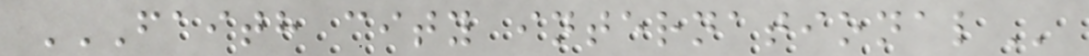FAITH CITY INTERNATIONAL
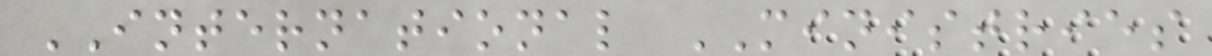INTERNATIONAL MINISTRIES
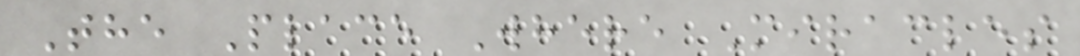The Place Where Miracles
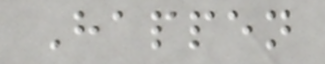Happen
